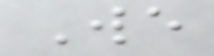We
